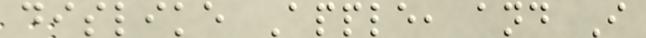dislike Apple, and I
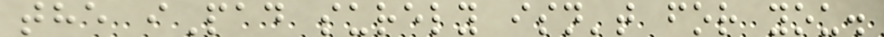the iPad surely isn't for you.
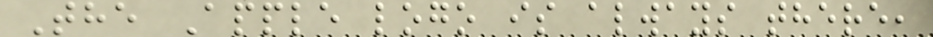The Apple logo is always there,
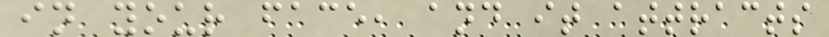in your face, and it attracts
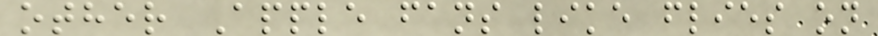other Apple fans like flies on
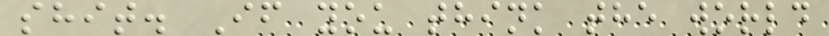shit. If you think the world
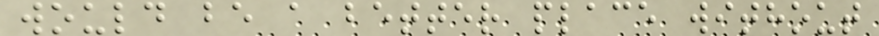would be a better place without
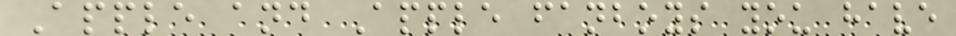Apple and Apple fanboys you have
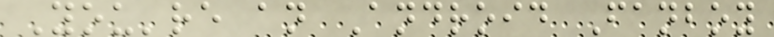You're an Android Fanboy
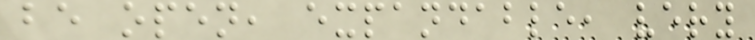be open, expandable, very
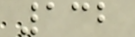132
